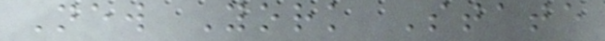New York State
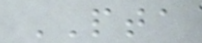PTA
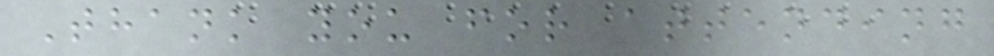Thank you for attending
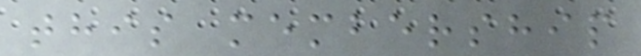this membership
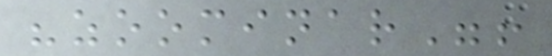"zoominar"!
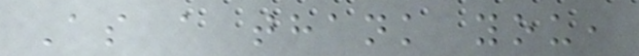As a thank you,
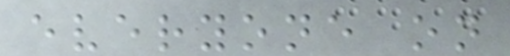everyone on
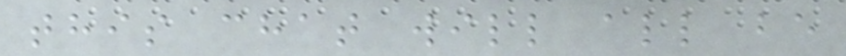this chat will all be
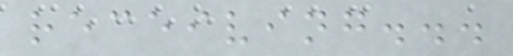receiving...
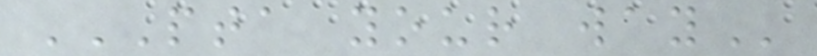PTA YOUR WAY
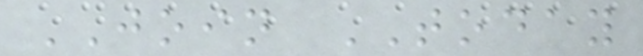JOIN TODAY
